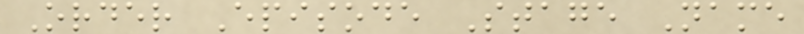Order Episode Stage Name
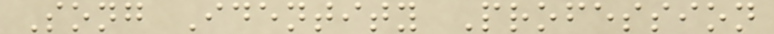Song Identity Profession
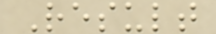Result
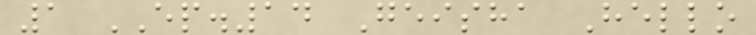1 EP.14 Geisha Hello
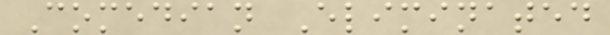Comedian Eliminated
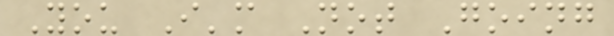You I'm Not Going
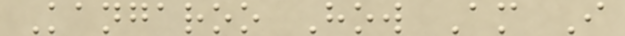Kangaroo How Am I
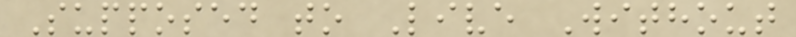Supposed to Live Without
